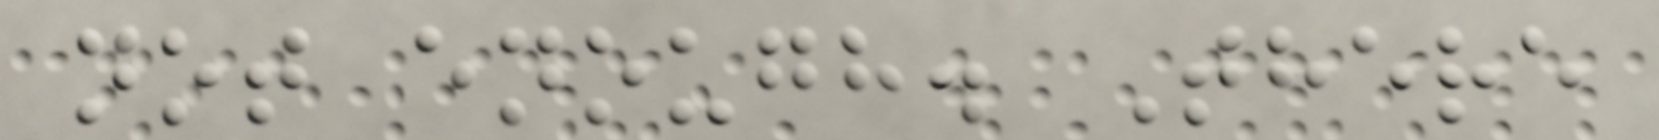not enough. There
